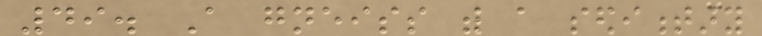49. A gneiss with a sedimentary
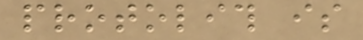protolith is
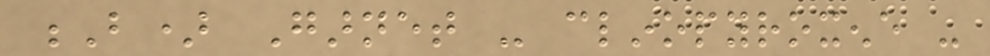B) Garnet - clinopyroxene -
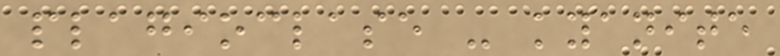plagioclase - kyanite
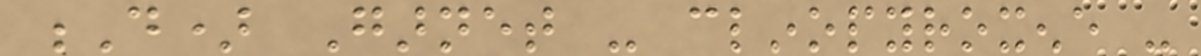D) Garnet - clinopyroxene -
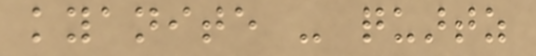kyanite - quartz
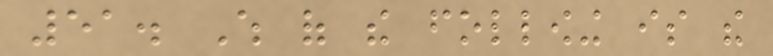51. Which of the following is the
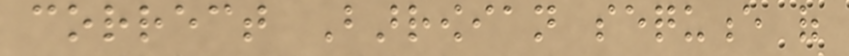correct Barrowian sequence of
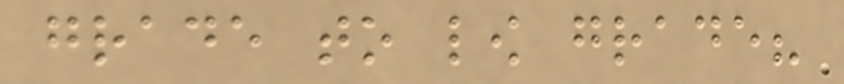grade to low grade?
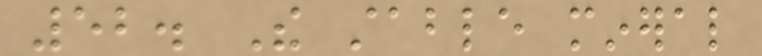52. The stable mineral
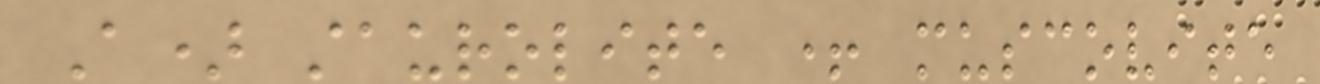A) staurolite + muscovite
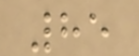85
